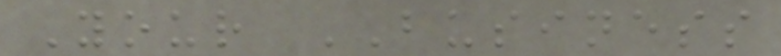Your BUSINESS
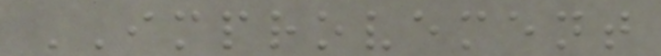IMPROVEMENT
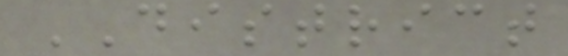DISTRICT
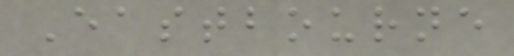Eastbourne
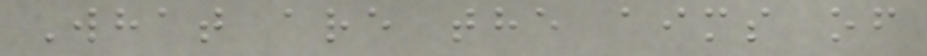What are the aims of
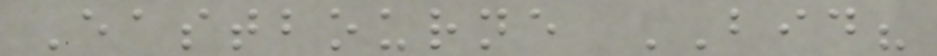Eastbourne BID?
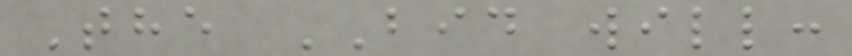The BID will:
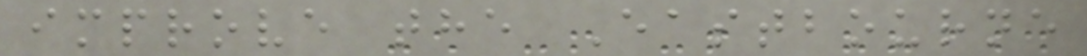improve the Eastbourne
